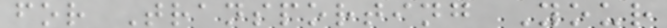for Transporting Your
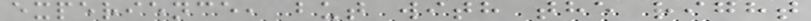experience, but with the right
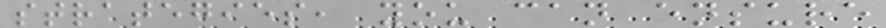strategies, you can ensure
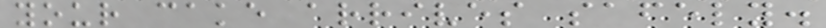your cake arrives safely.
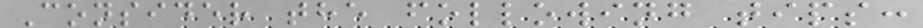Consider the following tips:
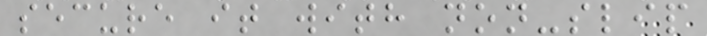secure it with non-slip
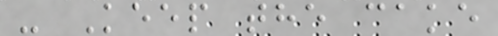- Keep the cake
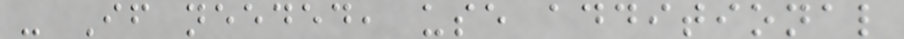- If needed, use additional
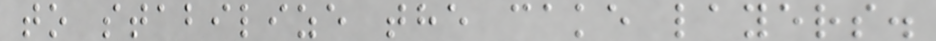to stabilize the cake layers.
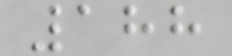188
